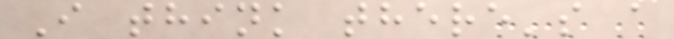I think there's a
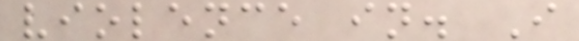violence in. I
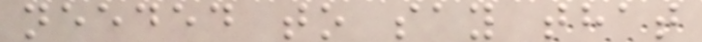needed to say that
